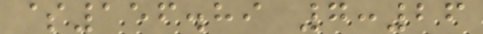$156.89 7:26
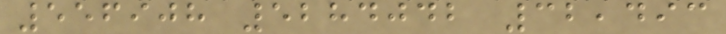556908 5284042 32,493
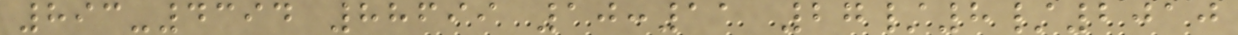893-4394 88699 10:11 27/8/2010
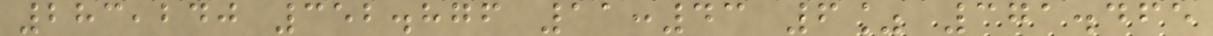283,240 352.876 11:43 6% 371.465
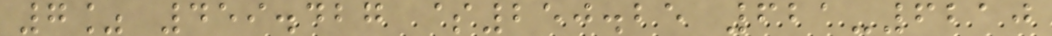7% 459.427 $250.25 621-6210
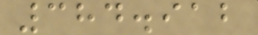384.912
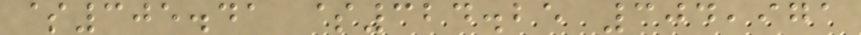$305.41 $324.25 304,971
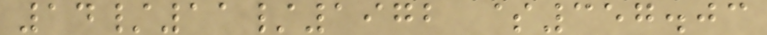14/11/1972 $357.03
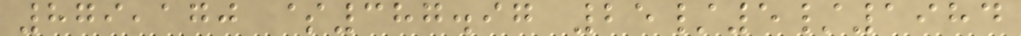879,170 $387.97 25/5/1984
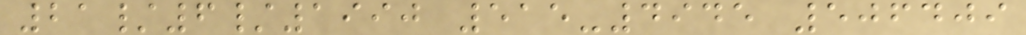21/6/1990 515-4945 506409
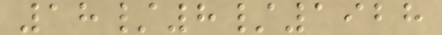18/8/1928
